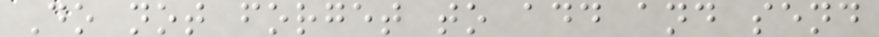Do not forget to add and send
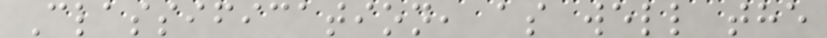Classification, as well the
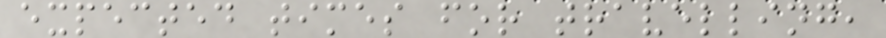expected times for travelling,
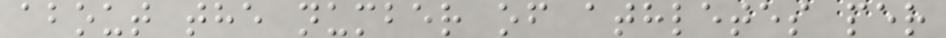about the number of athletes per
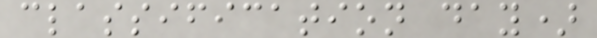classification day)
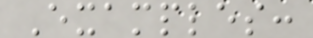Examples:
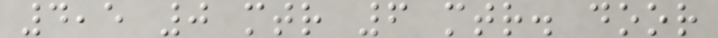4,5 0 mtr 6 mtr. door
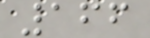166
